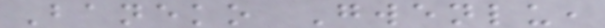Baneko Gwenlu,
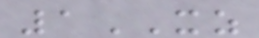1XZ
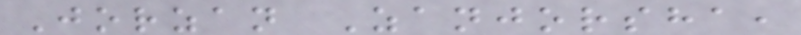Jorzan Zanjorsha,
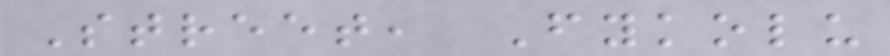Street, Fykolu
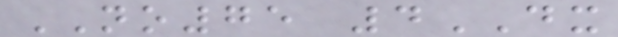NO75 4DX
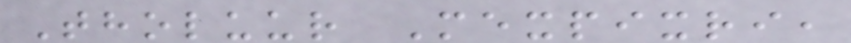Tholuur Mexpixri,
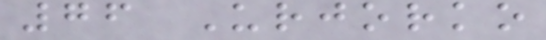76 Urjorko
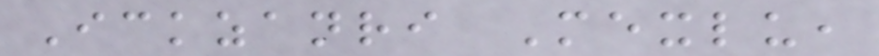Ickzanri Mexlu,
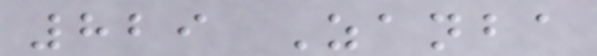829 Zanba
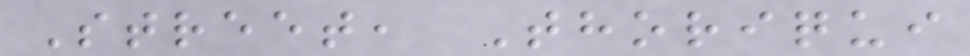Street, Thoriqui
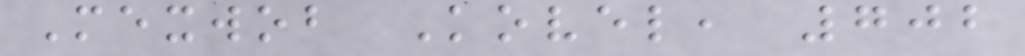Mexwob Kovel, 702
